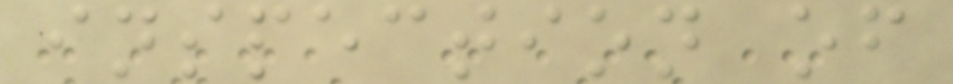inspection of
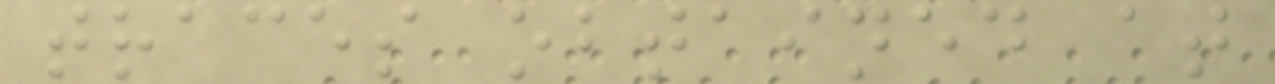traces obtained at
